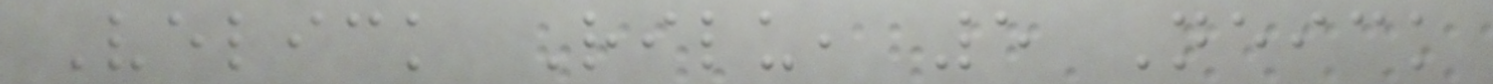Velick Rilu, 5 Neick
